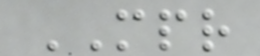MPR
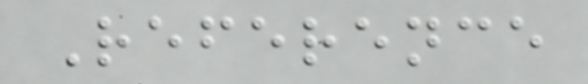Reference
